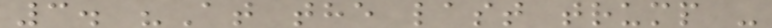3. "At the last trump -
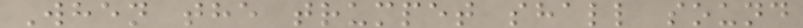When the trumpet shall sound
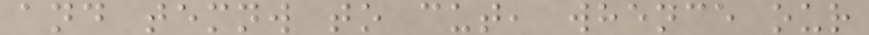and temnw to cut, whence our
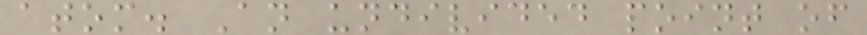atom. An undivided point of
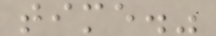time."
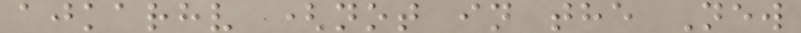ajkarhv (not in the New
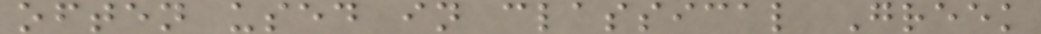often used in classical Greek
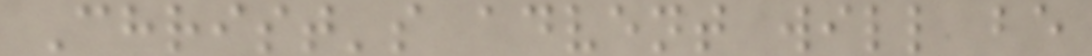Christ's advent will be
